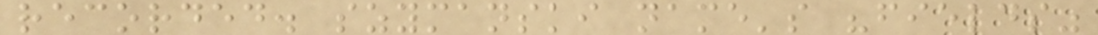recorded. szymanski name's "fields"
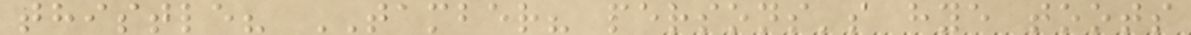thistle? TAMBER? persons's hye toots
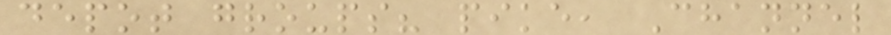depot groups? pike, Channel
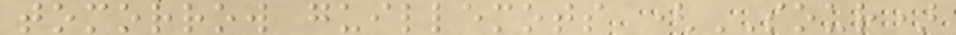tomorrow guillemots (SOUR)
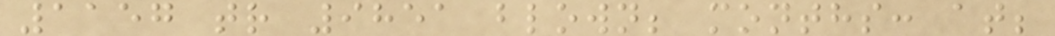1157 tr 9851 blown; months: at;
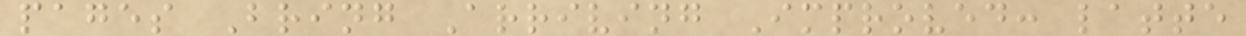pages Bring Arriving Improved: latte
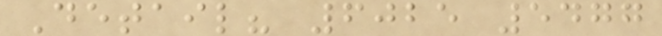Detail? 6025 5477
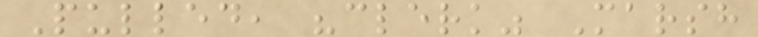Pulled, "clerk" Marsh
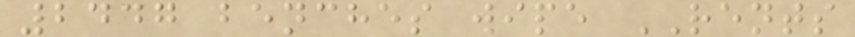2447 benches wipe RENTS
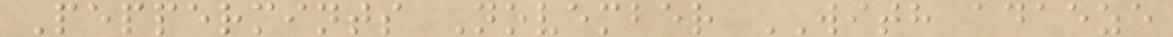Peppermints November WITH adaeze
